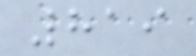819
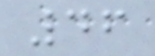46
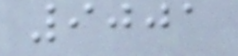9001
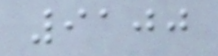9100
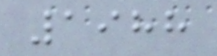1988
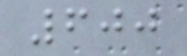600
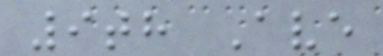9th Ave
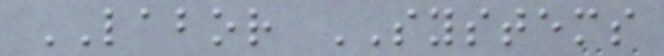LABOR SYSTEMS
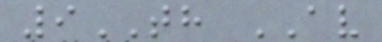9TH AV
